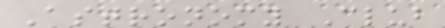Astronomy Club
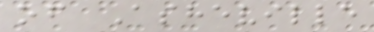of Asheville
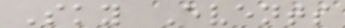Sky Events
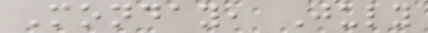Monday, July
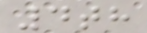4th
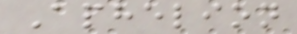Aphelion
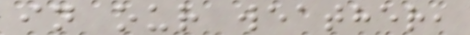in our weather,
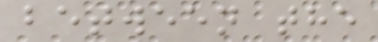between the
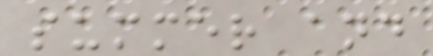summer and
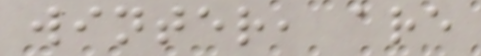winter, are
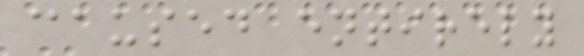caused entirely
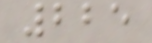225
